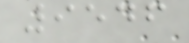9546
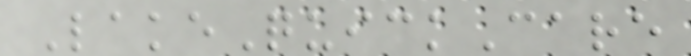LakeQuickCare
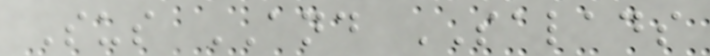Sus AND SALADS
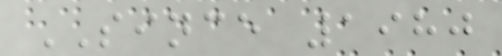SINCE 1980
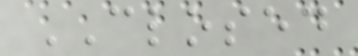CLOSED
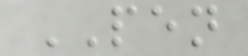PEN
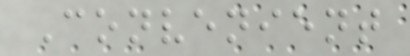Convenient
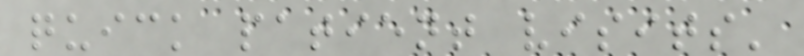quick patient visits'
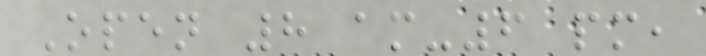Open 8 am-6 pm,
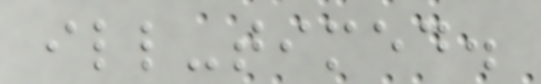ill-timed.
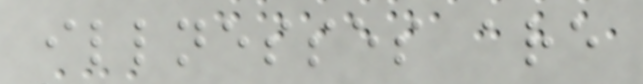illnesses are
